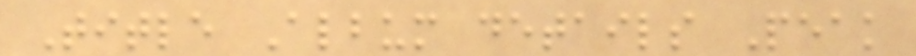Title Album details Peak
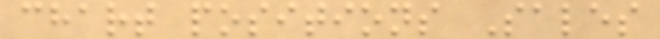chart positions Sales
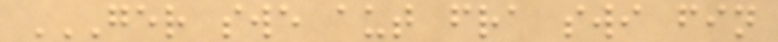GER SWE AUT FRA SWI FIN
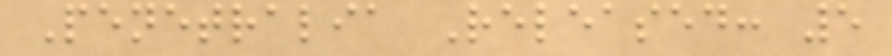Penetralia Released: 5
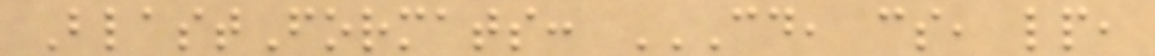BlastFormats: CD, CS, LP,
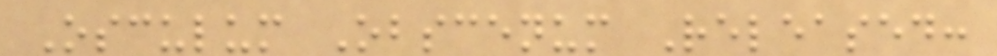Osculum Obscenum Released:
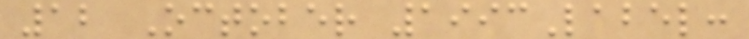12 October 1993Label:
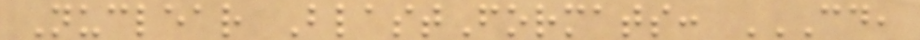Nuclear BlastFormats: CD,
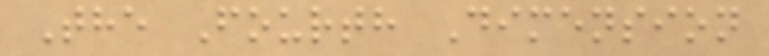The Fourth Dimension
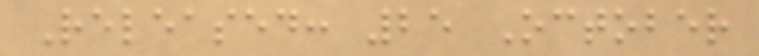Released: 25 October
